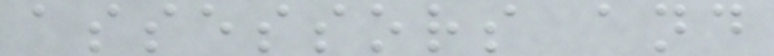assessors and
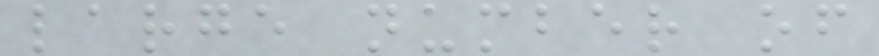large number of
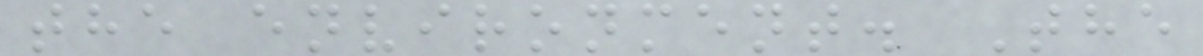the environment. The
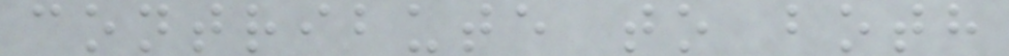contribute to both
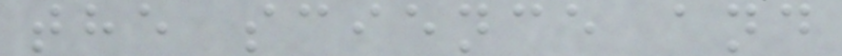the science and
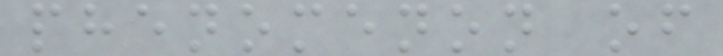phenomenon of
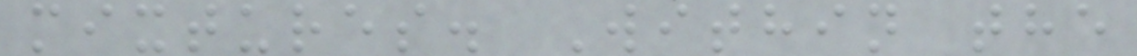mixtures. Within the
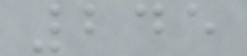245
